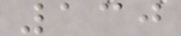130
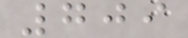709
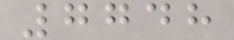7748
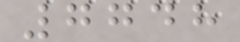7748
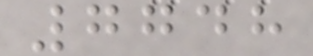7748
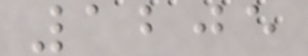1205
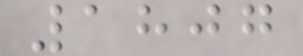1807
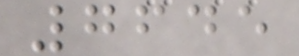7645
